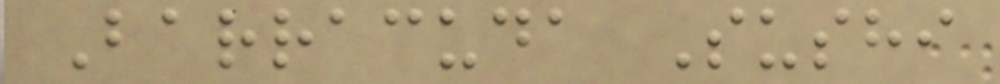Barracuda Sushi
